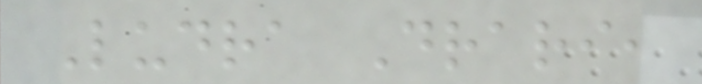Ludra Drari,
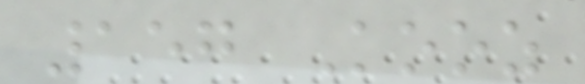157 Kooz
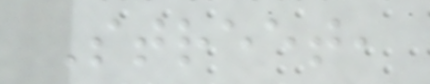Street,
